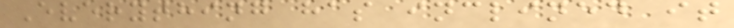Everything has inclined it
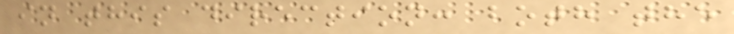in this direction: both the
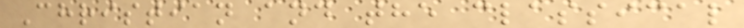Christian and the classical
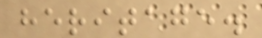heritage.
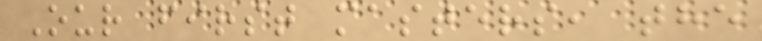Our first masters, the
